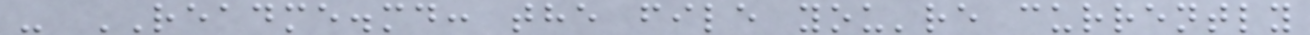- README.md: the file you're currently
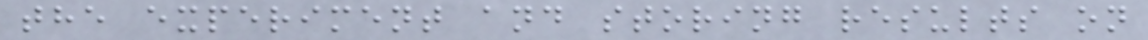the experiment and storing results on
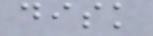disk
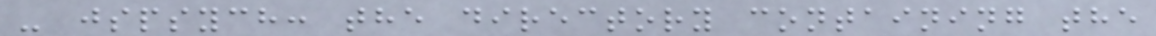- jspsych: the directory containing the
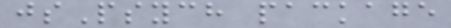jsPsych package
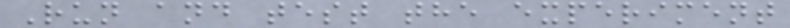Run and test the experiment
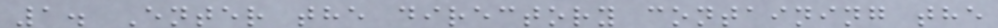1. Enter the directory containing the
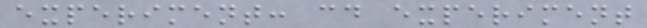experiment: cd experiment
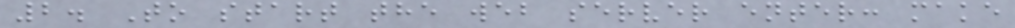2. To start the web server enter: make
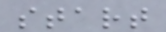start
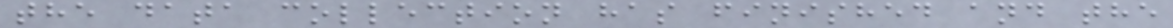the data collection has finished and the
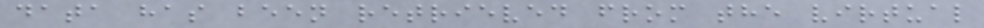data has been retrieved from the virtual
